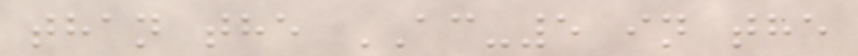than the AC-5 in the
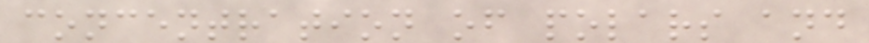concentration of polars and
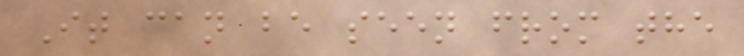It can be seen from the
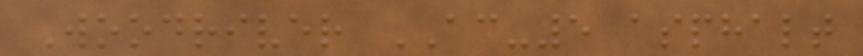Woodriver AC-5 asphalt
